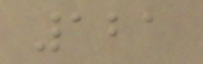121
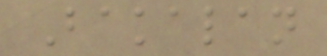Bakalan
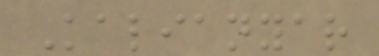Kalianyar
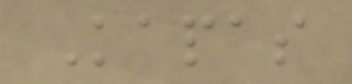Kapas
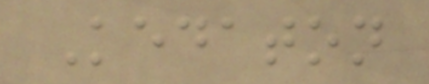Kedaton
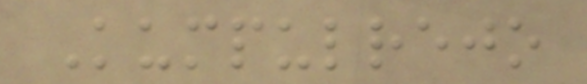Kumpulrejo
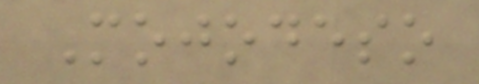Mojodeso
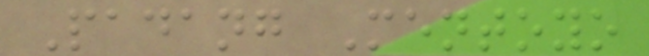Padang Mentoyo
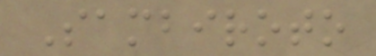Sambiroto
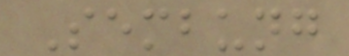Sembung
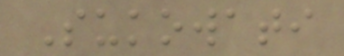Sukowati
